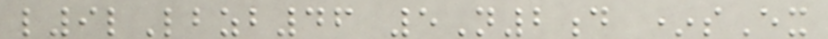l9lLbzb46 5N2d *sEx
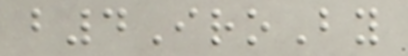b4IroBy
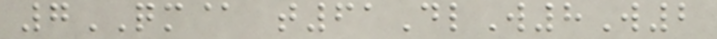7QM@ t61DlW8W2
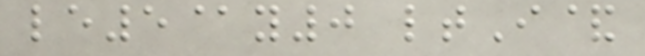le5@y0 ltI&
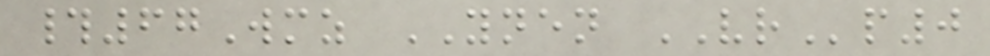#67Wmz YNEN VRp0
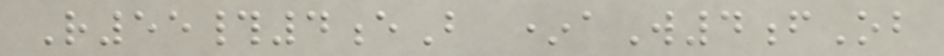R55#4eB *aW4fOb
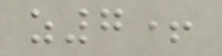z7+
